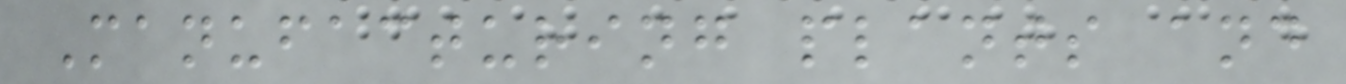Manufacturing plants and
